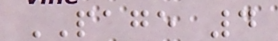PAGE 4
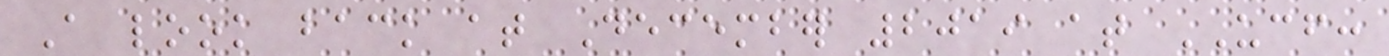A look back at December 2019 at UCF:
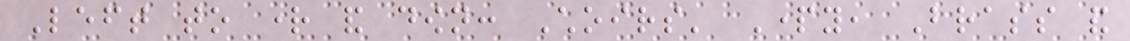Left to right and down: Choirs' Party, Brass and
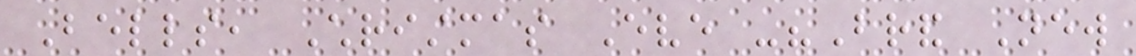Bells, Christmas Eve -"Brand New
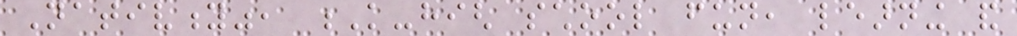Nativity", K-high school fun, learning and
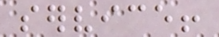service!
